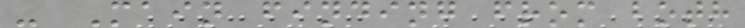- Main finding from both
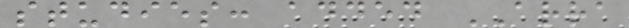studies: added ARRA
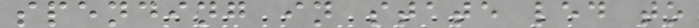spending in state led to
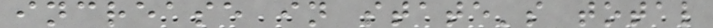increase in state's total
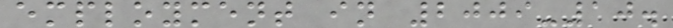employment in 2009-10.
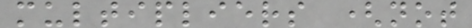multipliers (not
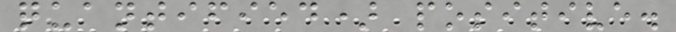quantified) positive.
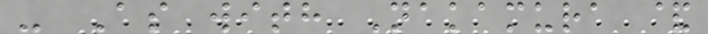- As with Nakamura &
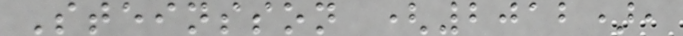Steinsson (2012),
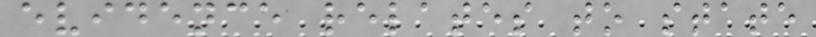evidence relates to state
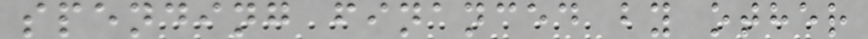spending financed by other
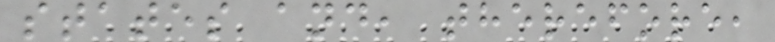states and, therefore,
